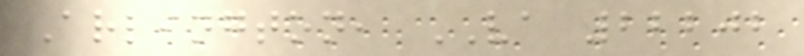Arlington, VA 22202
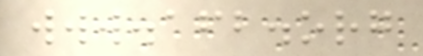www.afb.org
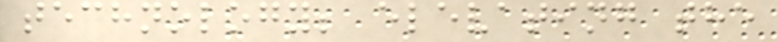technology; elevating the
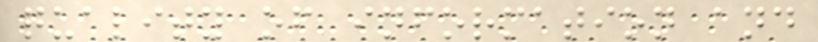quality of information and
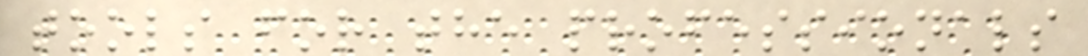tools for the professionals
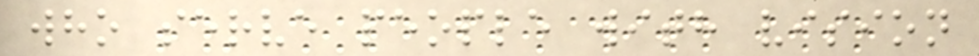who serve people with vision
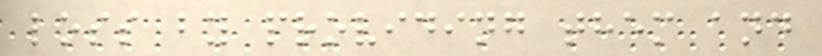loss by providing them and
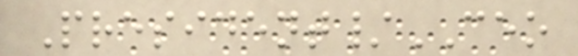President/CEO
